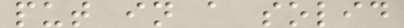put in a solid
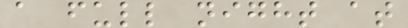a full night at
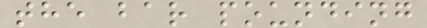the bar pounding
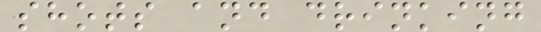shots and drinking
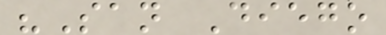"San Diego
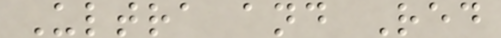Ultra and Red
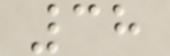38
